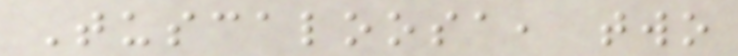Tuscaloosa, two
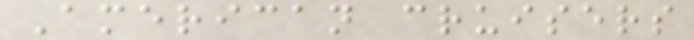American cruisers
